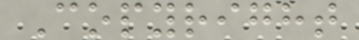Copyright
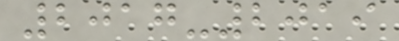2017-2019
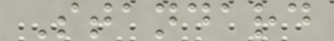Standard
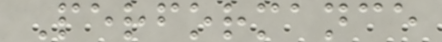Performance
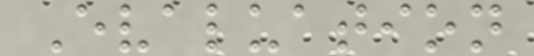Evaluation
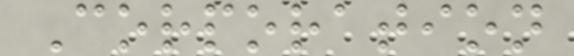Corporation
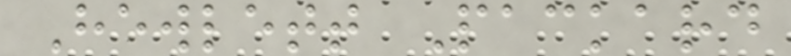Hewlett Packard
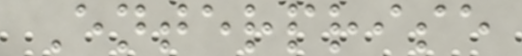Enterprise
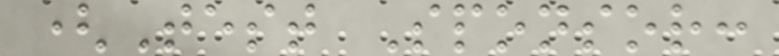(Test Sponsor:
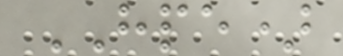HPE)
